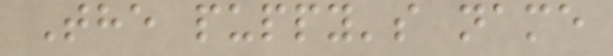The puppy's name
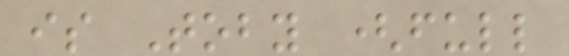is Toby (full
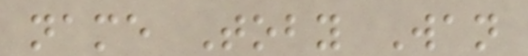name Toby Wan
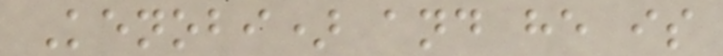Kenobi) and he is
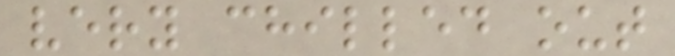very chilled out
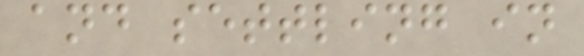and settling in
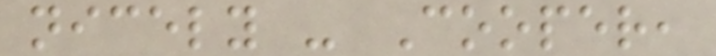nicely - Cooper,
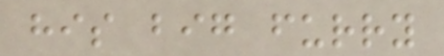his big furry
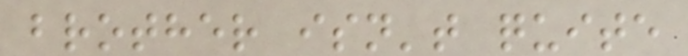brother isn't quite
